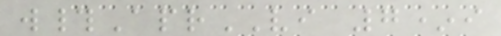w#AprVI 7*i
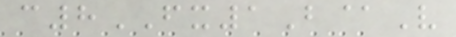c8FX1B@V
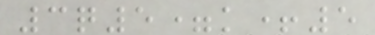3q5=k+5
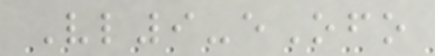Vl9-eOfo
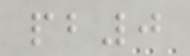pb0
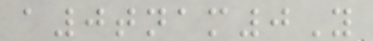a0tnam0Y
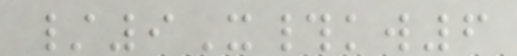/9X#kw6
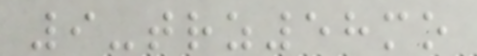9-trz58mo
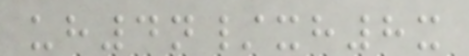uh4n/xh8x
